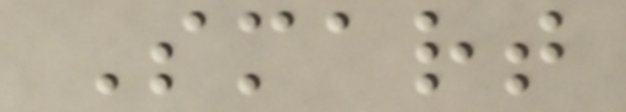Smart
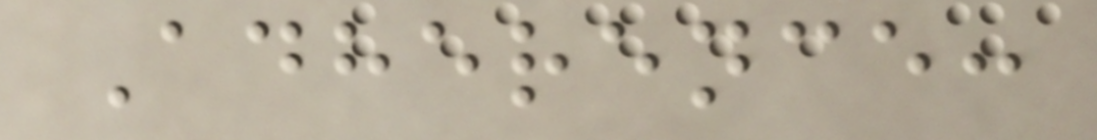Adherence:
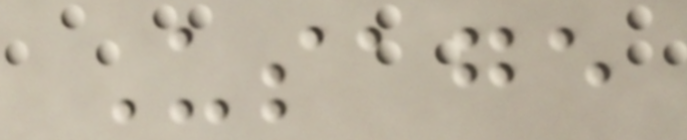Usage
